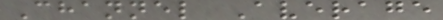Channel Average
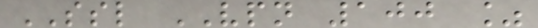SSL VPN 100 %
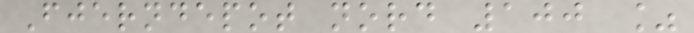Fjerndepot nord 100 %
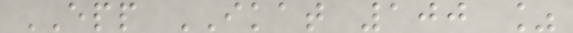EPP IKAT 100 %
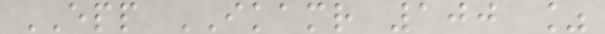EPP IKAMR 100 %
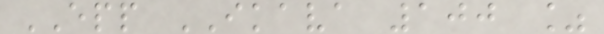EPP IKAVA 100 %
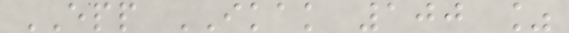EPP IKAK 100 %
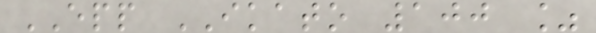EPP IKATO 100 %
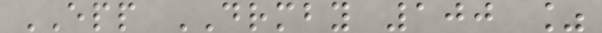EPP DRMBY 100 %
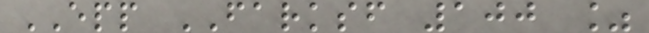EPP FARKSF 100 %
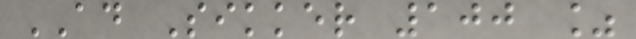AD Sikker 100 %
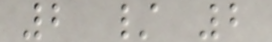2 / 2
